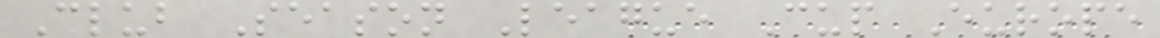Club Season League Cup Europe
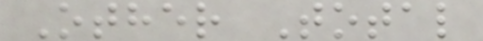Other Total
